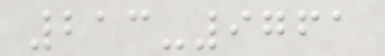213-9761
